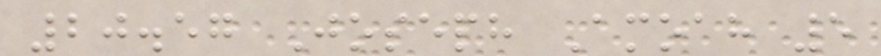20.57 Joseph Amoah 5
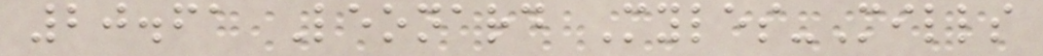20.61 Leonard Myles-Mills
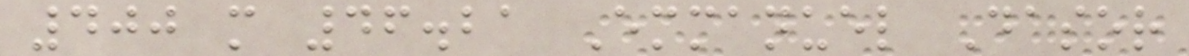400 m 46.21 Emmanuel Dasor
